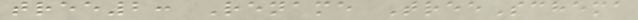tree2: Rename TreeSchema
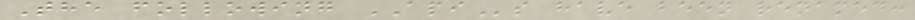The following APIs have been renamed:
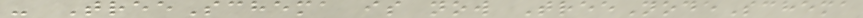- TreeSchema is now TreeNodeSchema
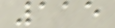115
